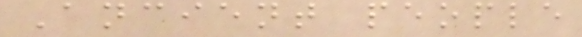Ancient people
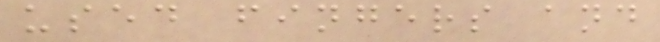used fingers and
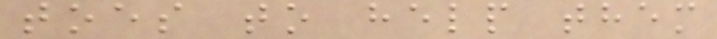toes to help them
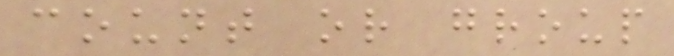count or group
